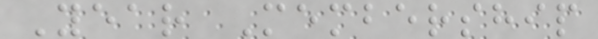Year Membership
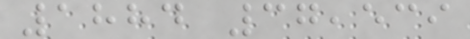1884 37,539
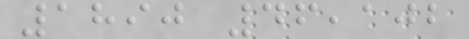1890 46,102
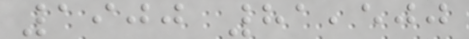1900 81,500
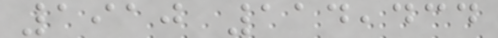1910 114,434
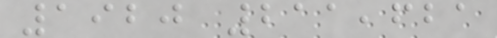1920 211,621
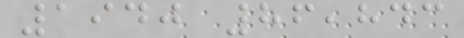1940 86,843
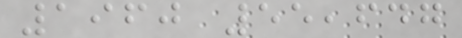1960 55,647
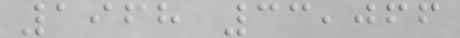1968 33,066
